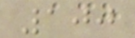100
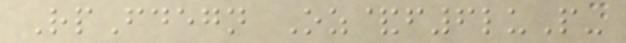RpFdegn Oz&f6luP-
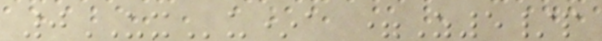0UXu*a =Z5/p
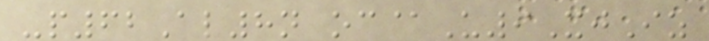-p62Al8n oc@U9XjIz
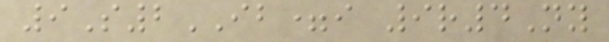9S2IB=i 9r4Ny
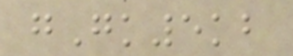gGk5kb
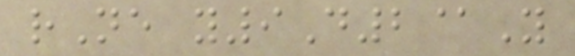rNe y9D2@Y
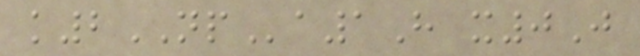k2NPa1H x0J
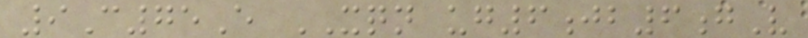9C75E XQN ug6jb6gV
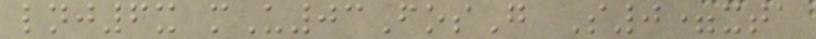lnj6x mU03FosG S0=xta
